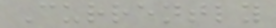Currently
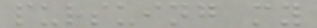pursuing my
